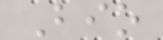Bio
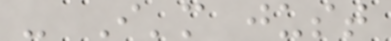- I'm just
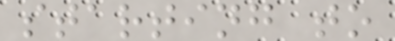starting to
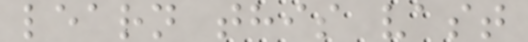learn this vast
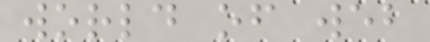world of web
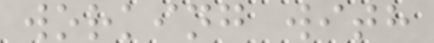working with
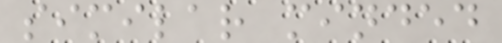similar minded
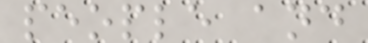people and
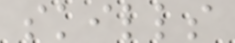skills
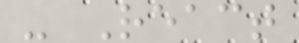- React
